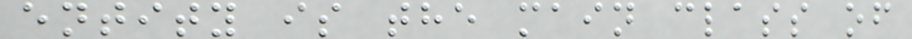entity is the main class of
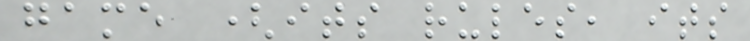game (its rules, its
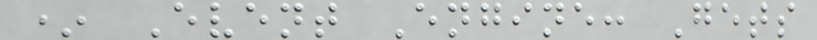* Event Engine: Gets
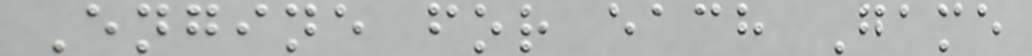Engine for each Game
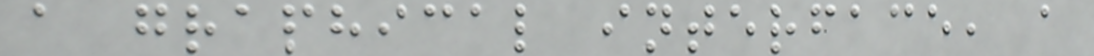a graphical interface, a
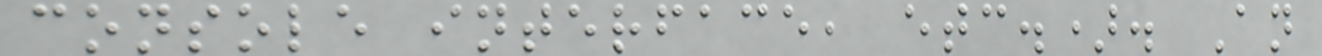console interface, etc.). An
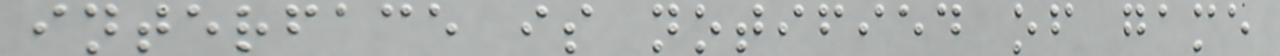interface is notified of game
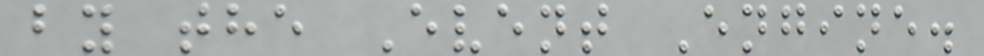by the Event Engine.
